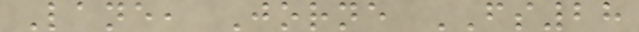Lane, Jorne FS28
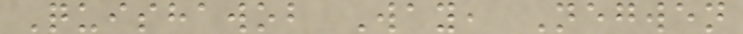Quishawob Way, Negwen
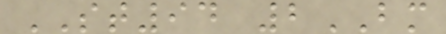ST94 2BM
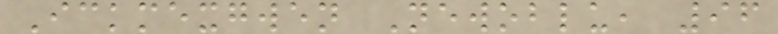Ickmexgwen Newoblu, 96
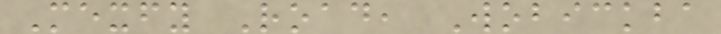Mexfy Road, Wobickba
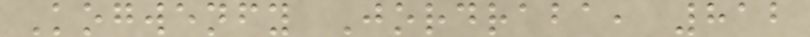Kogwenfy Jordraba, 812
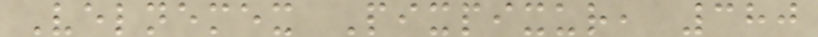Velnemex Pixpixur, 380
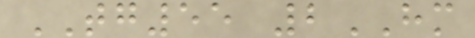TG55 2HM
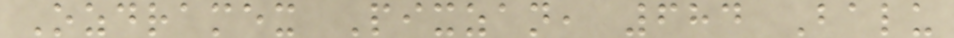Ozdramex Pixzan, 684 Balu
